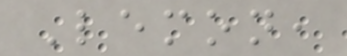Lemon,
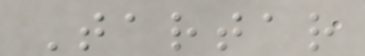Tartar
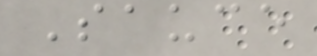Sauce
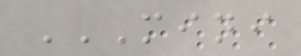MINI
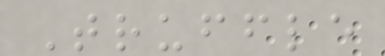Truffle
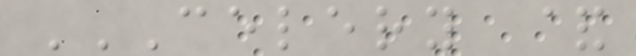CELERY &
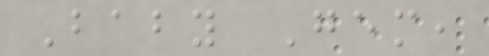Baby Gem,
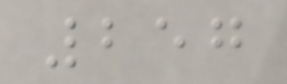257
